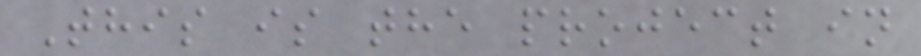This is the project in
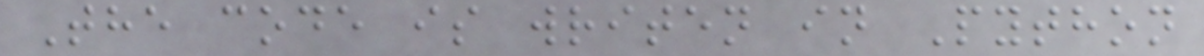The code is writen in Python
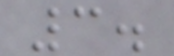3.
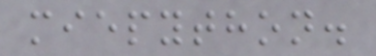miepython.
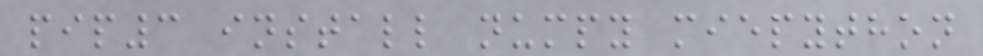pip3 install numpy miepython
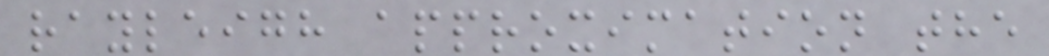rayleigh approximation the
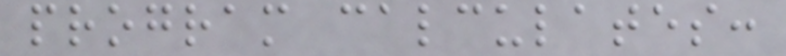program calculates:
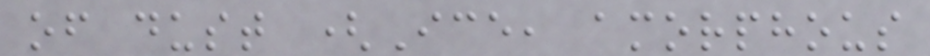of dust (Ice, amorphous
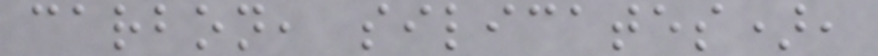carbon, silicates),
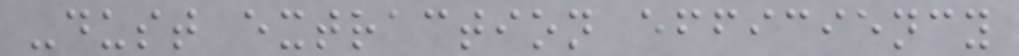-dust extraction efficiency
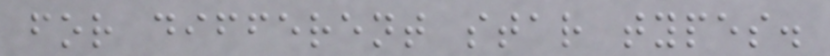for different star types.
